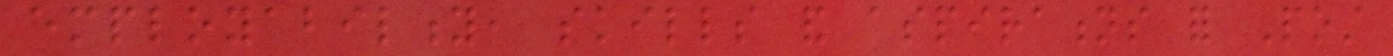employability, skills and aspirations for Post
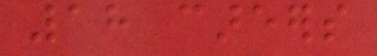18 careers
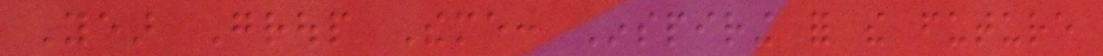Year Group Theme: Inspiring for the future
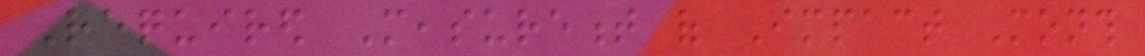Required Measurement of Impact Month
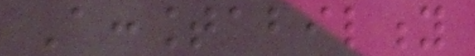Accountability
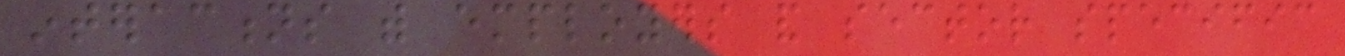interactions with employers and sector specific
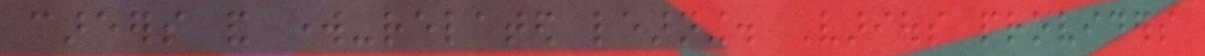careers and work-related learning. Various providers
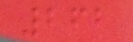262
